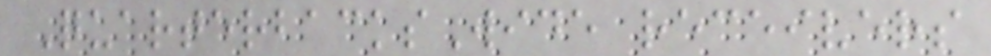QuarterbacksWide receivers
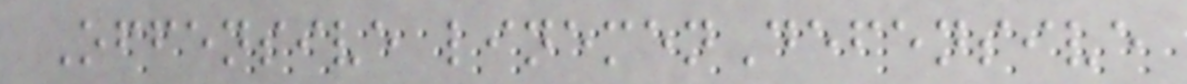Offensive linemenDefensive
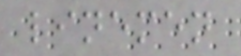linemen
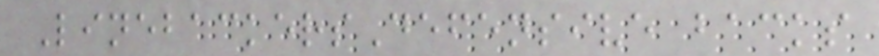LinebackersDefensive backs
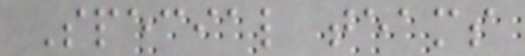Special teams
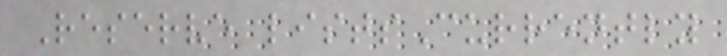Reserve listsCurrently
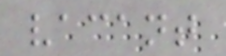vacant
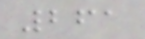261
